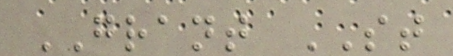GRANT ST
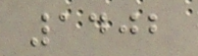1402
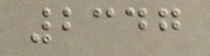2347
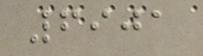6901
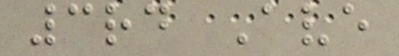3rd Ave
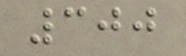300
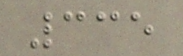335
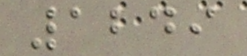1249
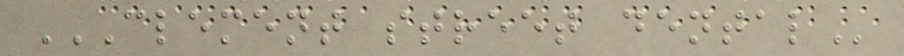CLEMENT STREET DENTAL
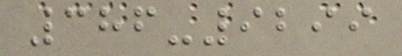386-9299
